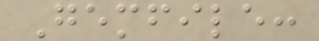Gemfile:
